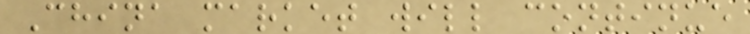China market will continue
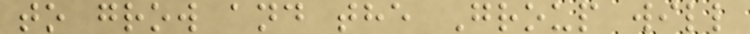to grow and the Group will
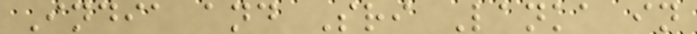India and Sri Lanka in
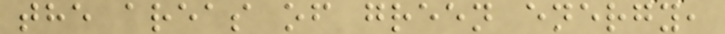the areas of green energy,
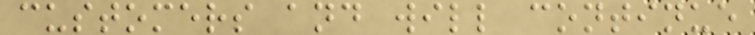customers and will continue
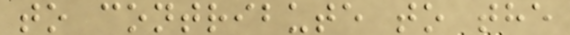to contribute to the
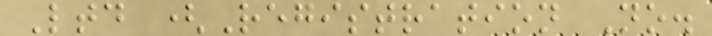Ltd (Registration No.
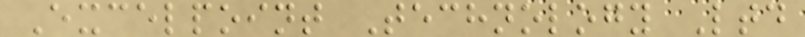Excelpoint Technology Ltd
